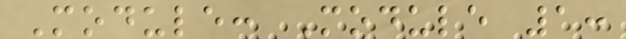Module: Module 1:
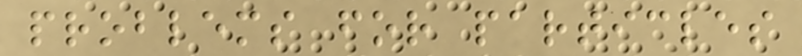problems for particles
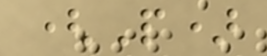(P)
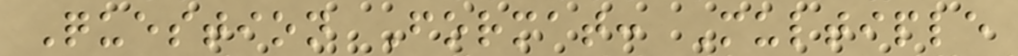Question Format: Multiple
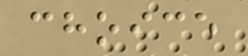choice
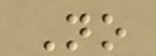No
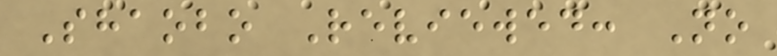Shaobo Reviewed: No
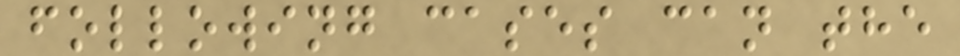following cases can the
